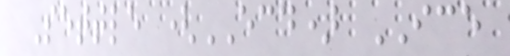Settle (ECD) ICE
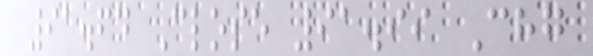91.64 Close 91.99 Chg
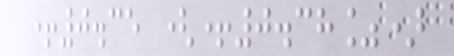+0.35 (+0.38%)
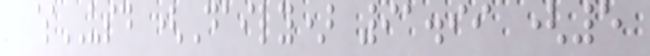$USD (Daily) 91.99 (5
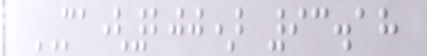MA(200) 93.18
